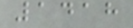1418
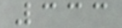333
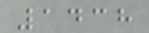1438
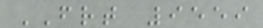FRT 9559
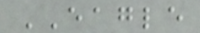EAGLE
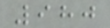980
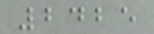2425
